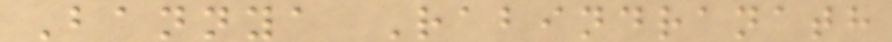Bannya Rabindranath
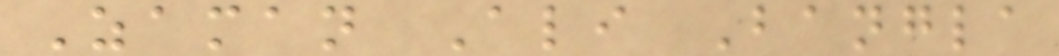Zaman Ali Bangla
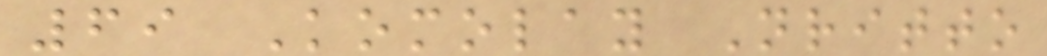69 Komolay Nritto
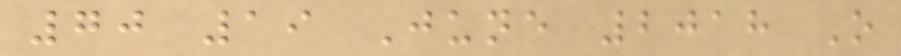70 19 June 2018 O
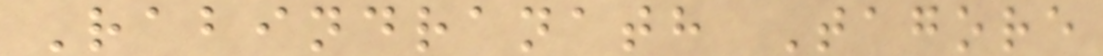Rabindranath Tagore
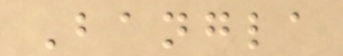Bangla
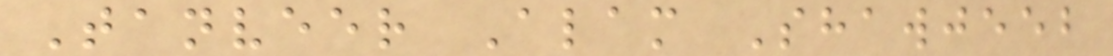Tanveer Alam Shawjeeb
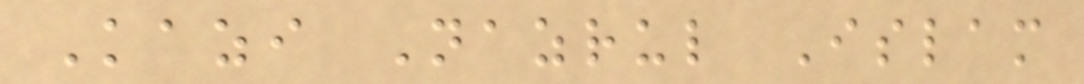Kazi Nazrul Islam
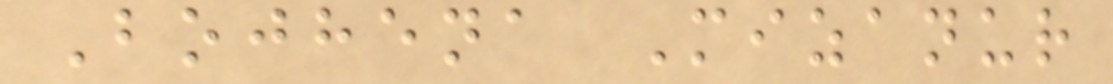Bojhena Mizanur
